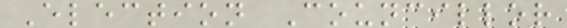Election Councillor
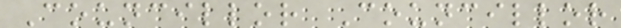Councillor Councillor
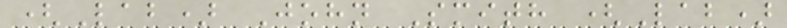(Lab) John Smith (Lab)
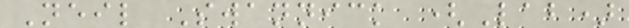Neil Swannick (Lab)
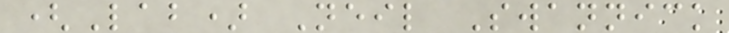(Lab) Neil Swannick
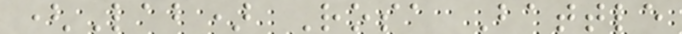(Lab) Rosa Battle
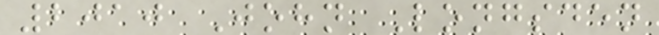2010 John Longsden
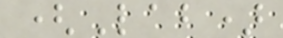(Lab)
